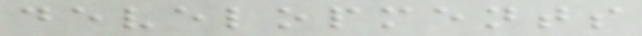developments
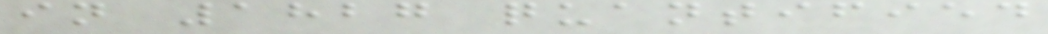in 1827 quantified
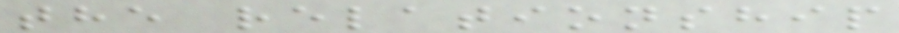the relationship
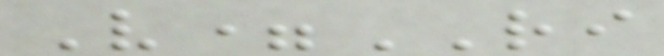V=RI
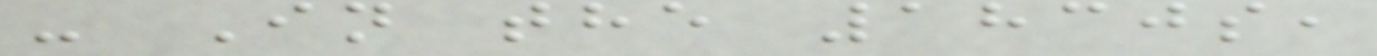- In the 1830s,
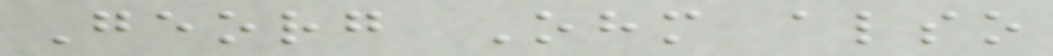Georg Ohm also
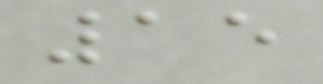15
